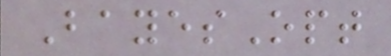BayesOpt
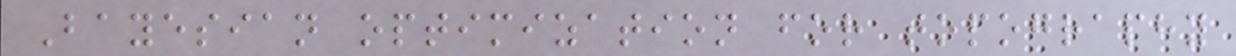Bayesian optimization for topography
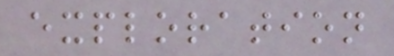exploration
